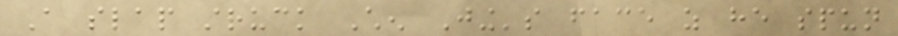A slap struck Chen Jing's face as he spun
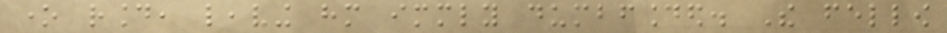one round, leaving him immediately dumbfounded. The fellow
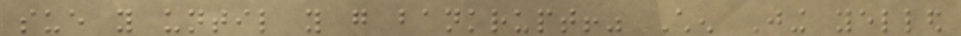sue you until you go bankrupt!" Chen Jing yelled
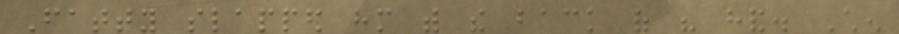Fatty slapped him with the back of his hand. Chen
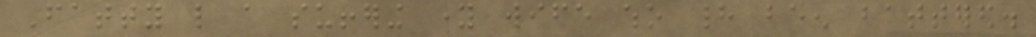Fatty like a suffering young wife who had been battered.
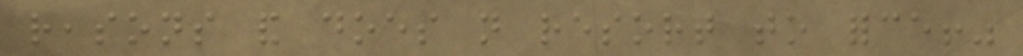reasons and does not resort to force!"
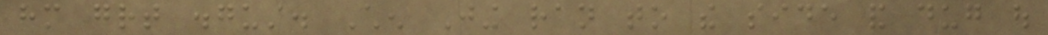him great disgust. Chen Jing ran to the side and dug out
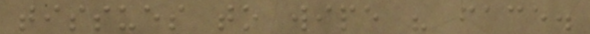tissues to wipe his face.
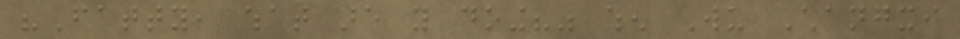"Fatty, what are you doing?" when Wu Changxi
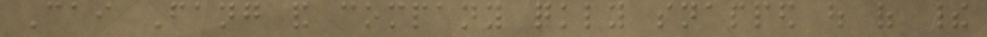Cai Fang and company quickly snapped out of their
